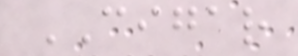CIGAR
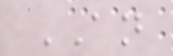AN
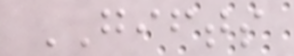GIFTS
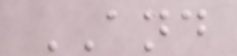AND
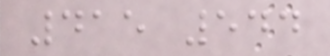415 544
